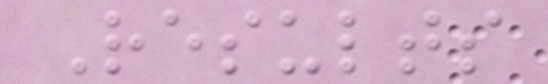Results
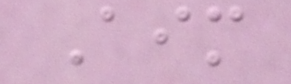Aim
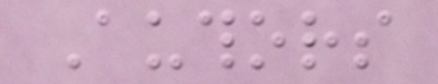Authors
